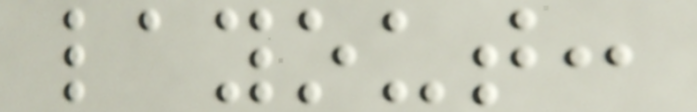layout:
